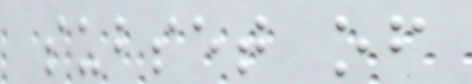subset of
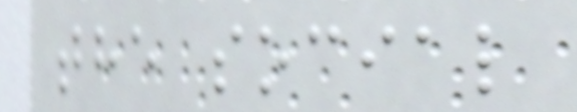the social
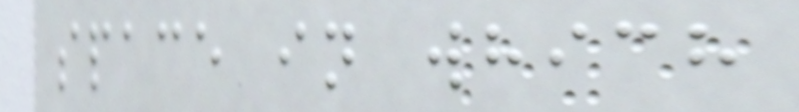space in which
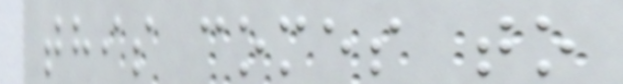this comes to
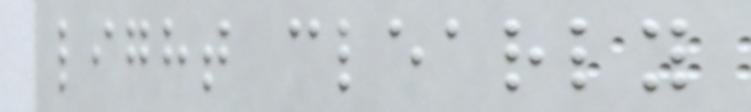light clearly
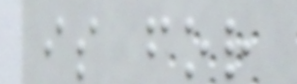is for
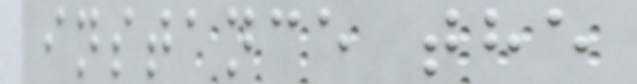instance the
